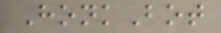HonkBot
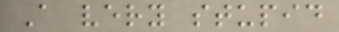A very stupid
